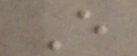E
